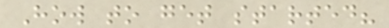How to get started?
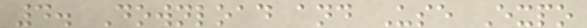4. Download and Use Expo
